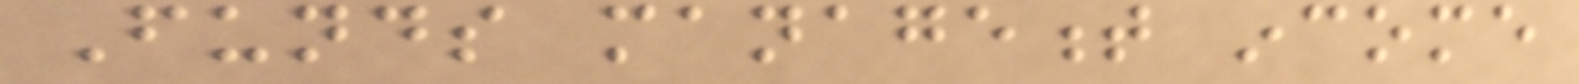Funds management income
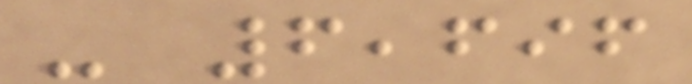- 6,696
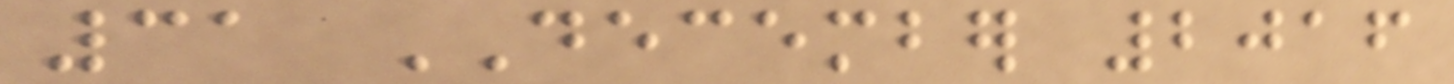31 DECEMBER 2016
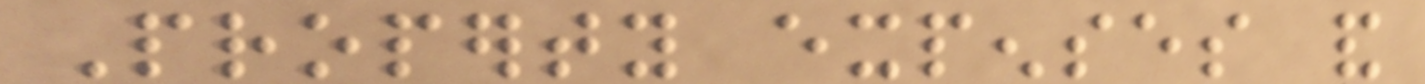Property expenses and
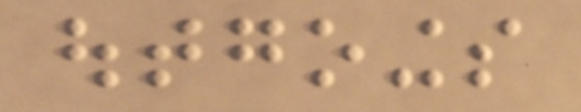outgoings
